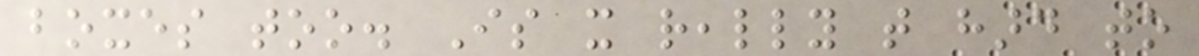boxes too. Is it really that hard to
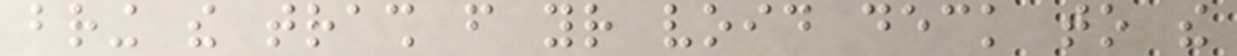bring the trash from your void deck to the
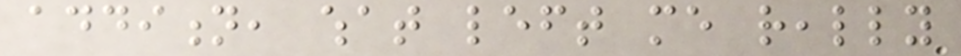addition, what left me really
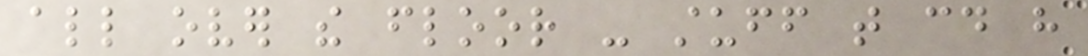all over the floor - stuff that could have
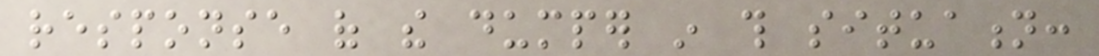response of the dumper in this situation:
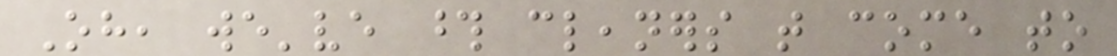Oh, we've those cleaners that come to
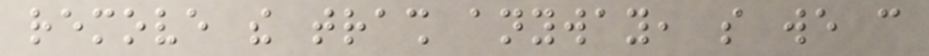remove the trash anyway, so we can
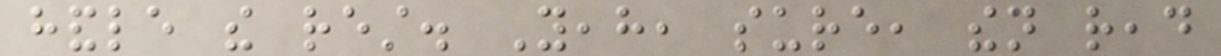handle the rest. Yeah, sure, then read
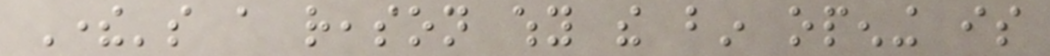There's a reason why the bin opening is
